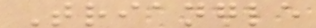Triangle
